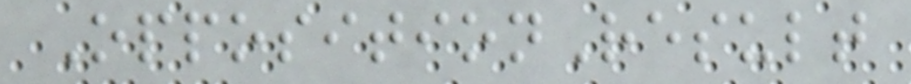OppositionResult
